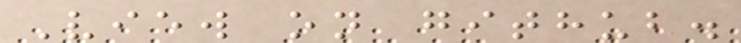View on github.
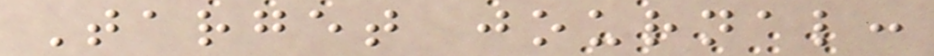Target journal:
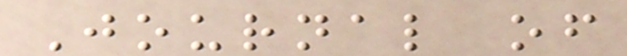Journal of
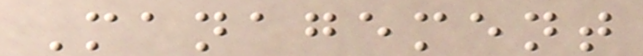Management
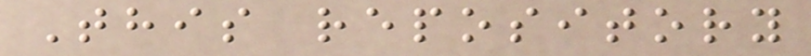This repository
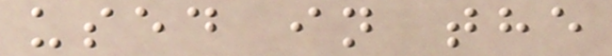used in the
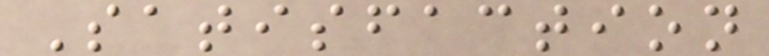Satisfaction
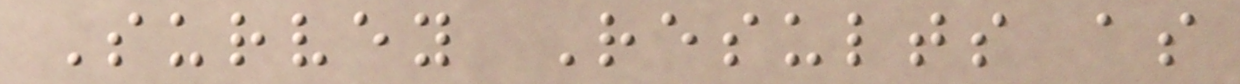Survey Results as
